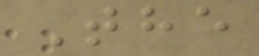The
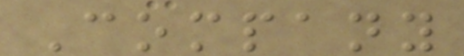Company
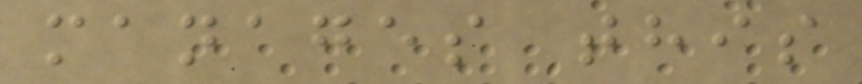manages this
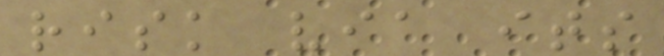risk via its
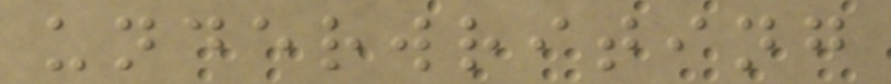underwriting
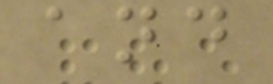and
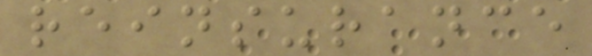reinsurance
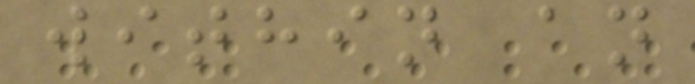within an
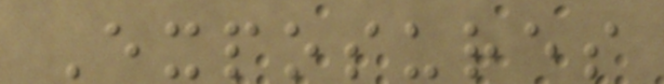Exposures
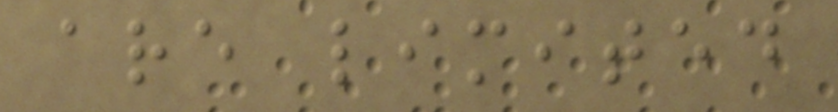are limited
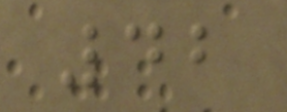42
